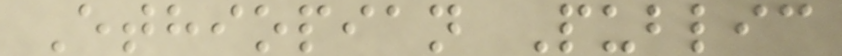Ethiopian Public
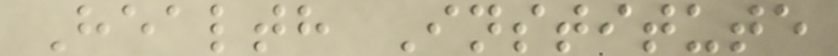Health Institute
